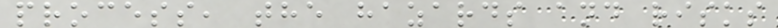process, the hazards and risks
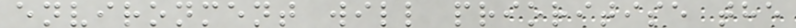environment will prioritise the
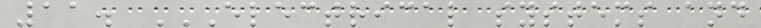11. ELECTRICAL SYSTEMS AND
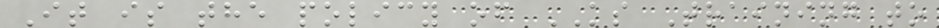It is the policy of KS Training to
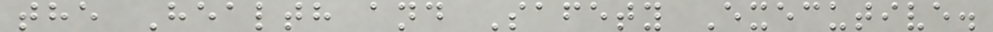the Health and Safety Executive.
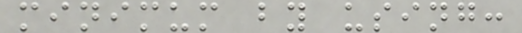minimum by using:
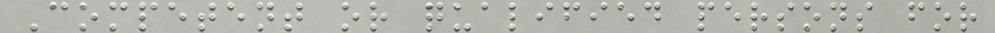Competent or qualified persons for
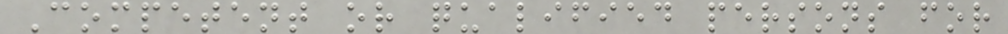Competent or qualified persons for
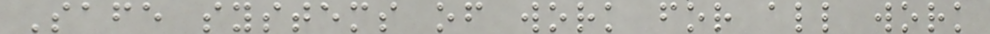Safe systems of work for all work
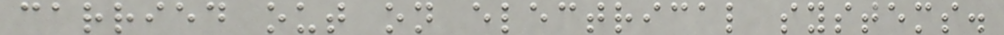carried out on electrical systems.
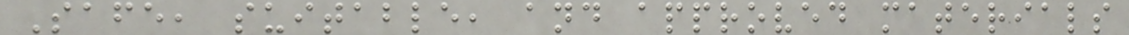Safe, suitable, and approved materials
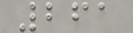261
